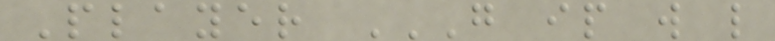Player G IP W L
